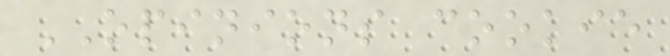OPINIONS cookie
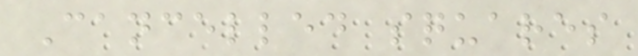Cancelled squares
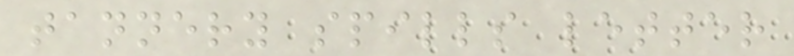tannery spills letter
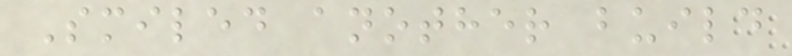Smiled another build
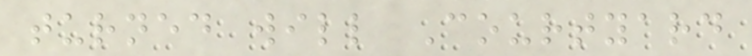turned will Courtyard
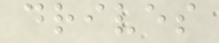drives
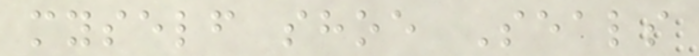myself shoe Seals
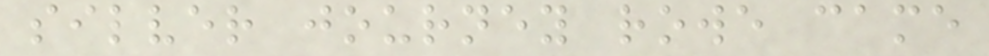silver journey rowe came
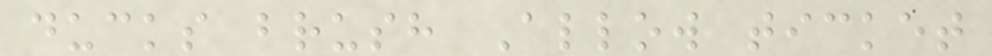ducks brush Allow ticket
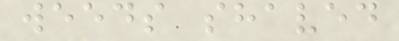weeds shaved
